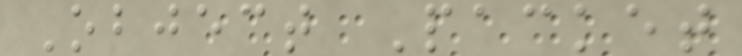Object Packet
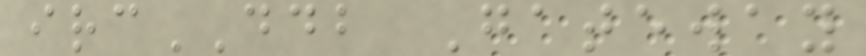ircDDB Gateway
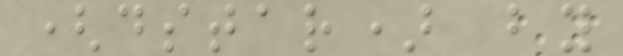(dstar) by
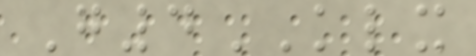G4KLX
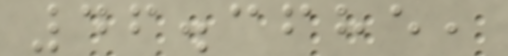46.3685,
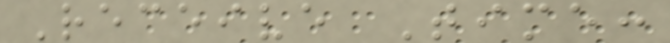Receive Time:
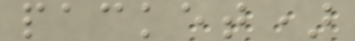packet)
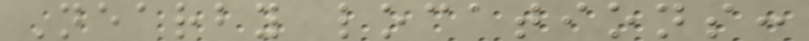Nearby locations:
